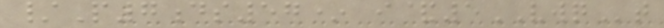/P7ds57* i&5VWQt
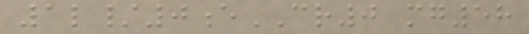1l/0eCR0 mg58
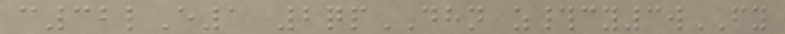c32lE1 2qpDHN z#cy3wFY
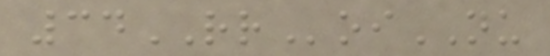34RRoiNU
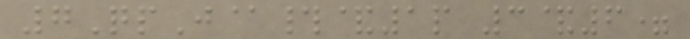7QpJ@#&1p 3&6=
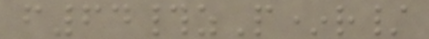f64#zP*r/
